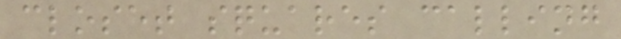closet squares calling
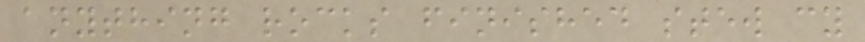anything rocks finished stew cy
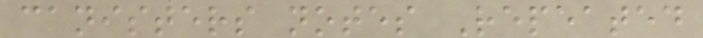canisters notes Repeated
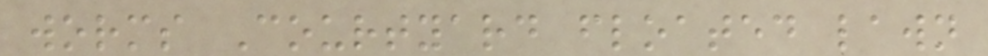worms Courtyard floated lawn
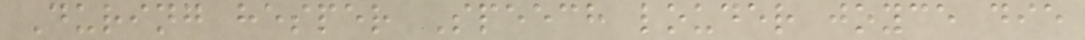During hesper Speech louder joyce die
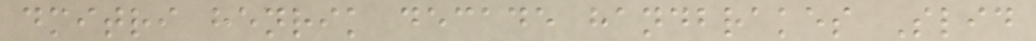dmitri henrik decade handbrakes Slid
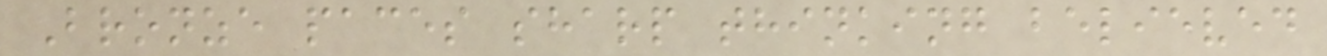Bronze paces sharp thinking believed
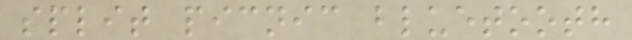split picnic bluetooth
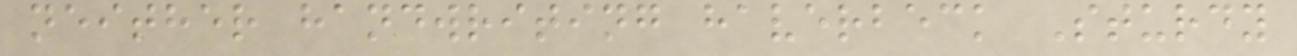neither handwriting haverbeck Sturdy
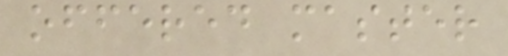offered master
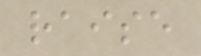raise
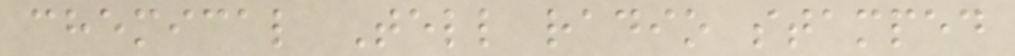chemical Tell radio stamped
